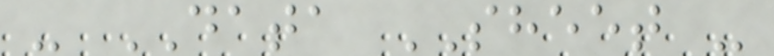- DATA SHEET -
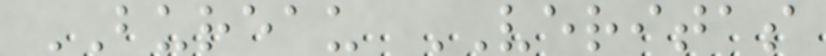BUREAU VERITAS
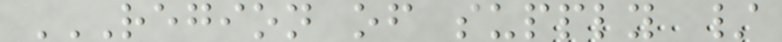REGION OF SUPPLY /
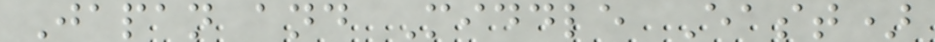Japan and Middle East)
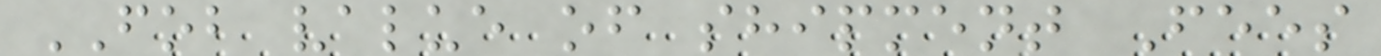FOB value of shipment Fees
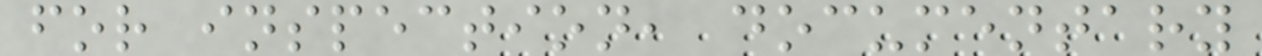for inspection, documentary
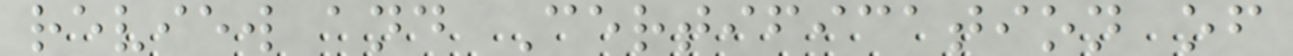review and Certification of
